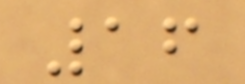16
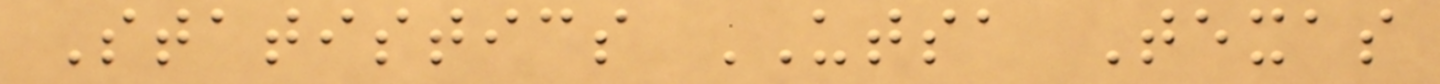Statistics UTSA Texas
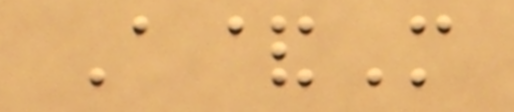A&M
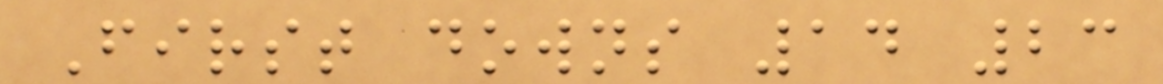First downs 14 23
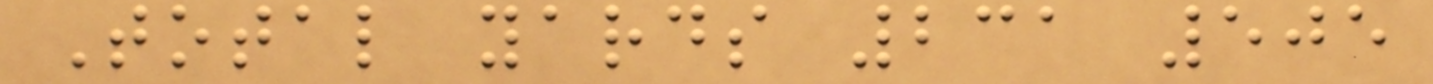Total yards 231 505
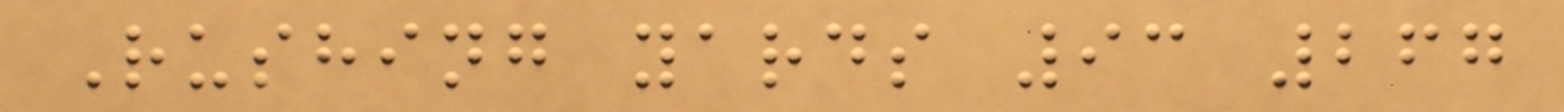Rushing yards 93 267
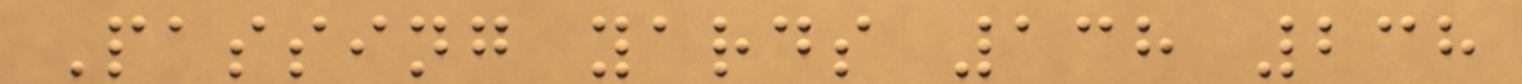Passing yards 138 238
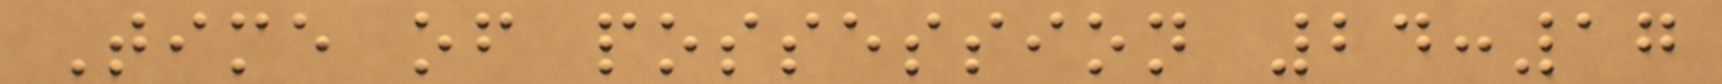Time of possession 24:17
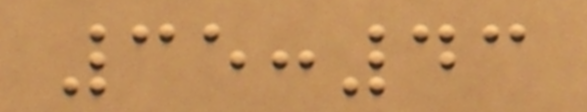35:43
